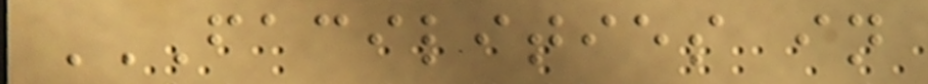FACILITIES IN
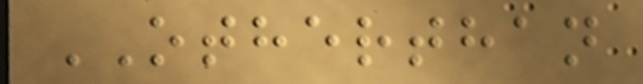OTHERTHAN
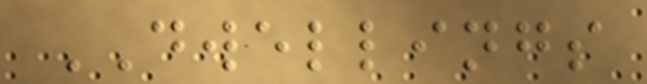DWELLINGS
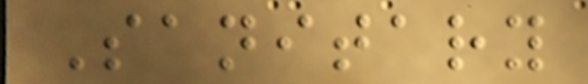Sanitary
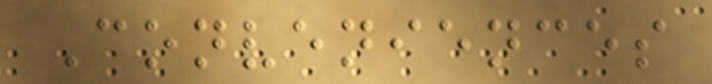Conveniences
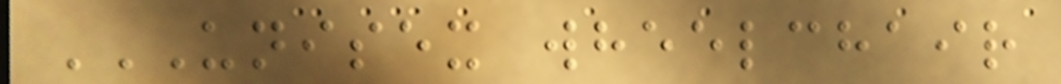UNISEX WHEELCHAIR
